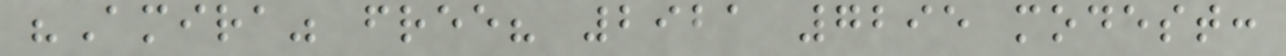"Amira" free? 2921 7295 modest:
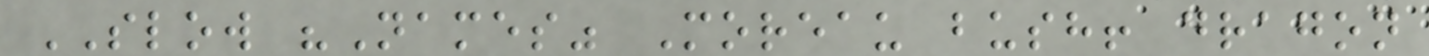SLOW "Names" Moreau bush! dragon
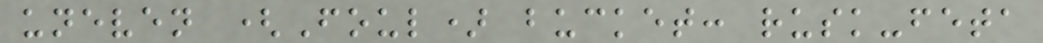uneven (Foul) bucket: rusk-feta
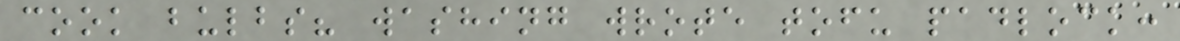cook bulbs? washing wrote tofu padlock:
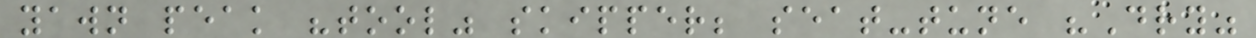yawn peak "tool" skipper; seat-tune "Dry"
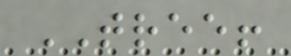TREE!
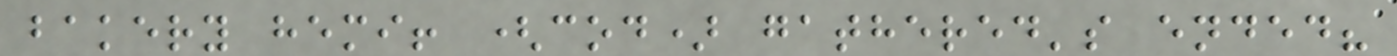bakery hemi! (cod) gathered's ended?
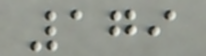179
